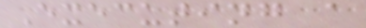Executing a
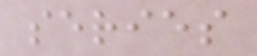series
